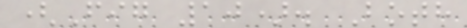(Fig 10). Both
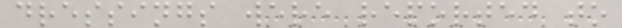dressings were reported to
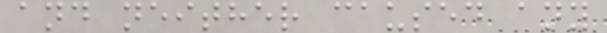and neither caused any
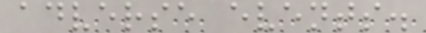adverse events.
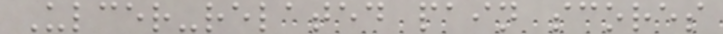Ulcer-related pain scores
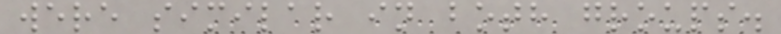were similar in both groups.
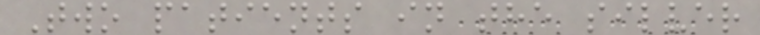Two patients in the silver
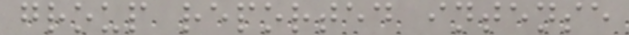group reported intense
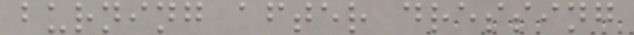burning after dressing
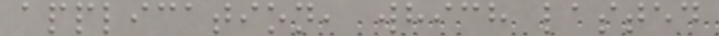application, which lasted
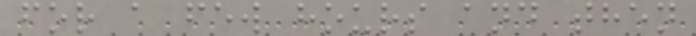for a few hours and then
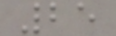25
